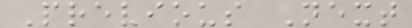Previous Next
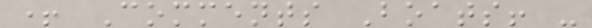+ Comments Boats! -
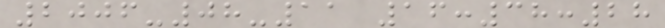2006-08-11 16:38:28
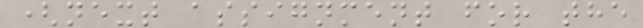(next assignment for the
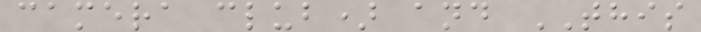camera club) and THIS
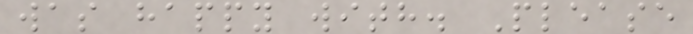was happy with. Please
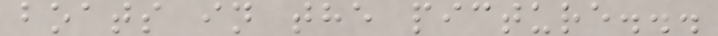boats in the picture...
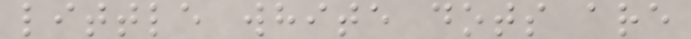little white dots are
